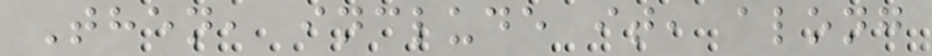Then, include it, along
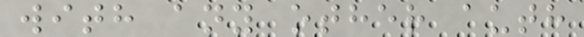with any other auth
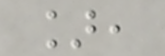],
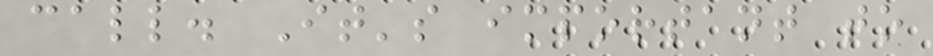call. It's important to
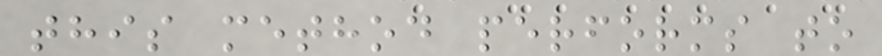this method performs to
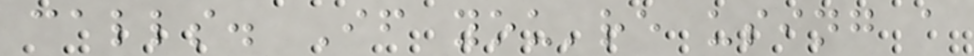calls. If you're using a
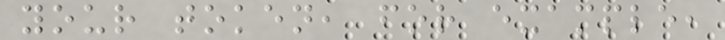your token, for example,
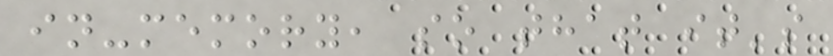in-memory, so that it's
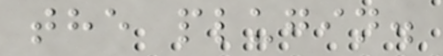the plugin.
